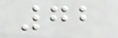72
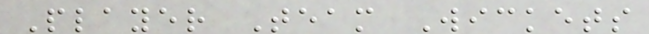Player Team Wickets
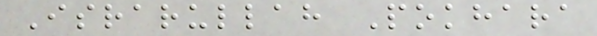Israrullah Pokhara
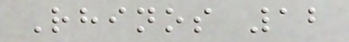Rhinos 12
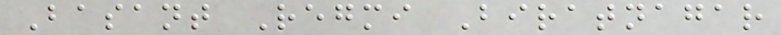Basant Regmi Biratnagar
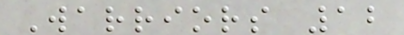Warriors 12
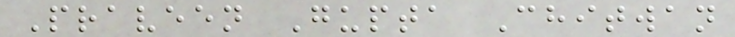Praveen Gupta Chitwan
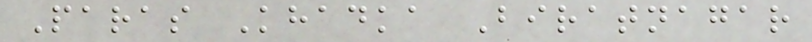Paras Khadka Biratnagar
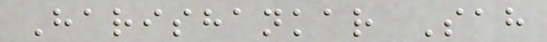Harishankar Sah
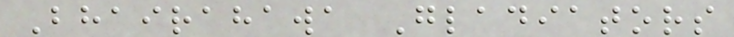Bhairahawa Gladiators
